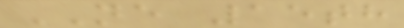NE 15th
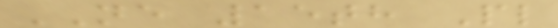NE 15th Pl
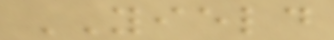YIELD
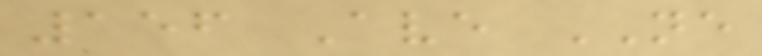156 Ave NE
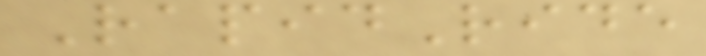RapidRide
